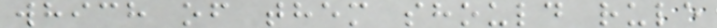which of them should rule
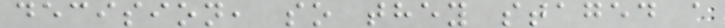decision, so they staged a
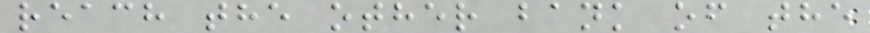reach the other bank of the
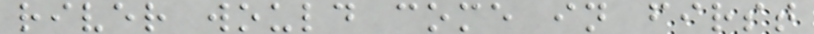river would come in first
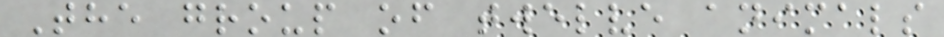The group of twelve animals
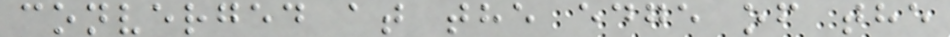converged at the edge of the
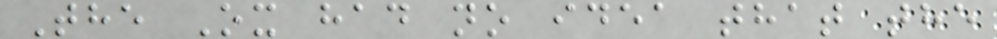The Ox had no idea that the
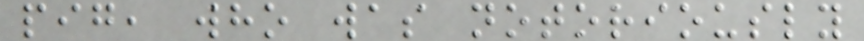pig, who was notoriously
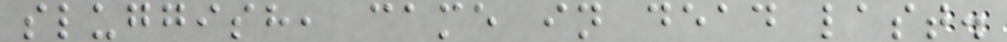sluggish, came in dead last.
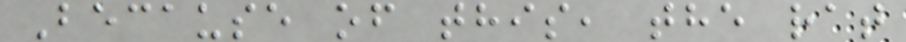Because of this, the rat
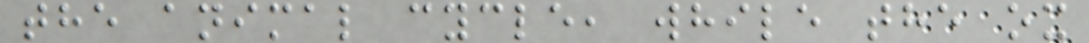the animal cycle, while the ox
